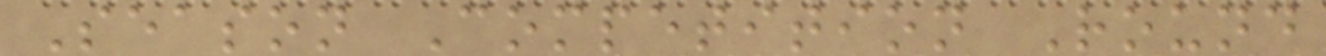Season Competition Round
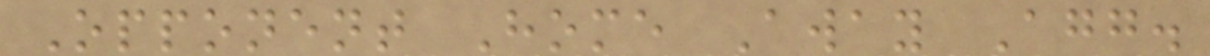Opponent Home Away Agg.
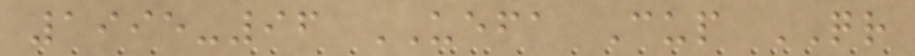1995-96 UEFA Cup QR
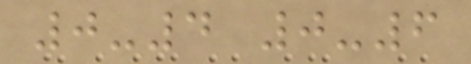0-4 0-6
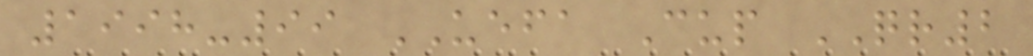1998-99 UEFA Cup QR2
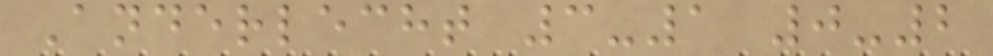Anderlecht 3-1 0-2
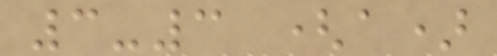3-3 (a)
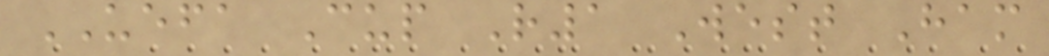UEFA Cup R1 West Ham
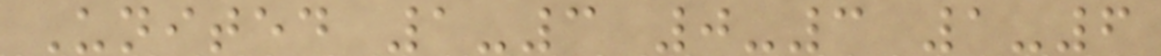United 1-3 0-3 1-6
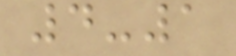4-1
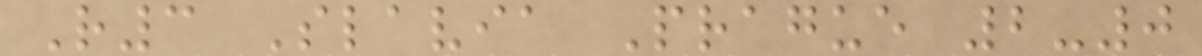R3 Slavia Prague 2-0
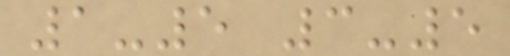1-5 3-5
